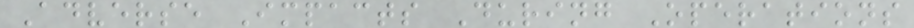Adverse Impacts During Operations
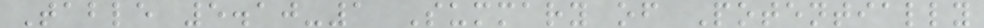Table 5.10-1 Summary of Potentially
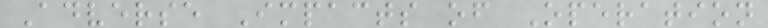Adverse Impacts of Operation
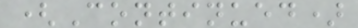(Continued)
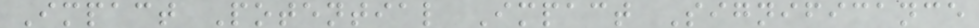Impact Potential Impact Significance
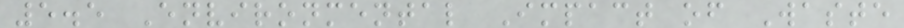5.5 Environmental Impact of Waste
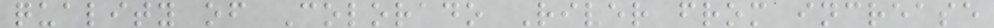quality of Colorado River from increase
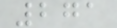271
